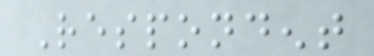Respondent
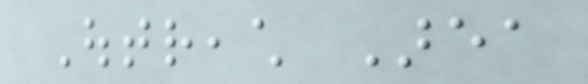Outreach Area
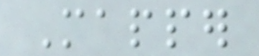Mapper
